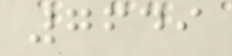7649
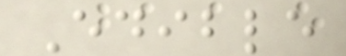Edible
